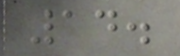14.
